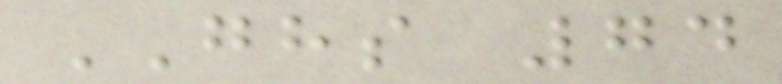GHS 74
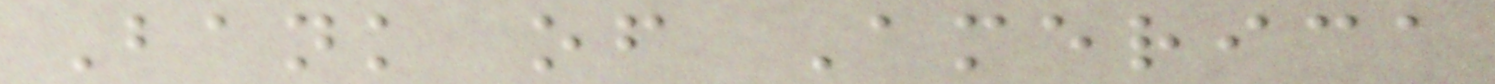Bank of America
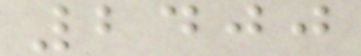2400
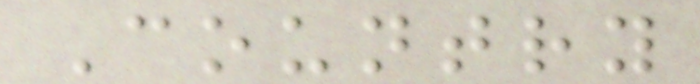Country
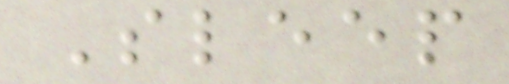Sleep
